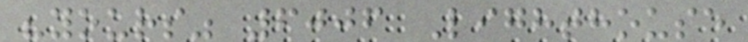"yours" 6006 Lighthouse
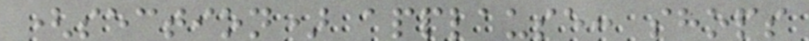(section) applause: shops
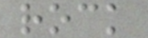rock
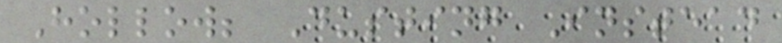Hollow; Dusting Instead
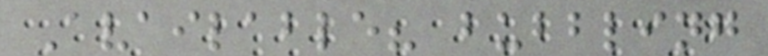Available? bubbling
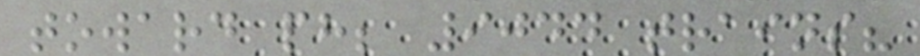toward ph; 9044 trains?
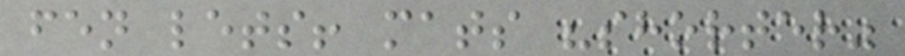fen lets! mats "shorter"
